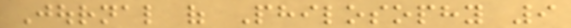Journal of Philosophy 9
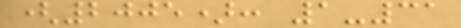(2005): 1-31
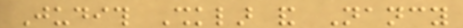Judith Shklar and Nancy
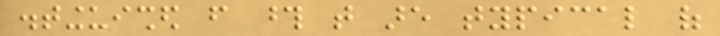distinguished from those that are typical of
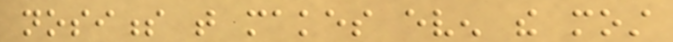nosiness that makes even the most
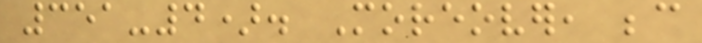351-4). Moreover, because
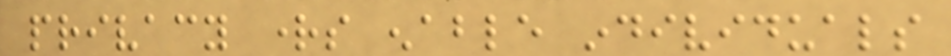privacy rights enable individuals
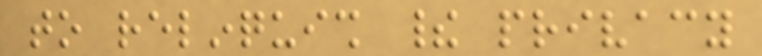to relinquish their privacy
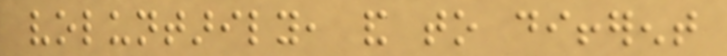voluntarily, and to different
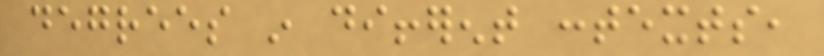degrees in different contexts,
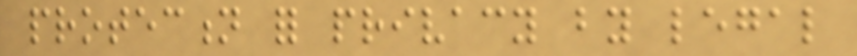protection for privacy by legal
